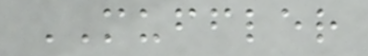MUFFLER
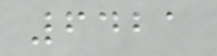6421
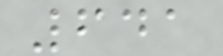641
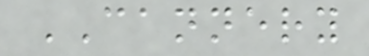CANNERY
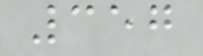357
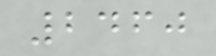2460
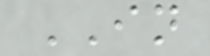IN
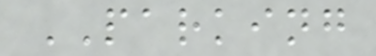PARKING
